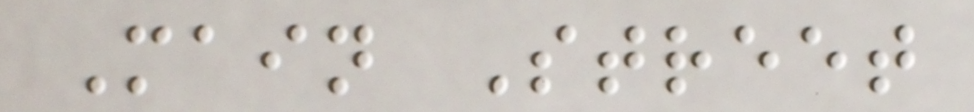Main Street
